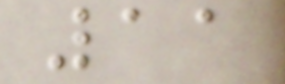11
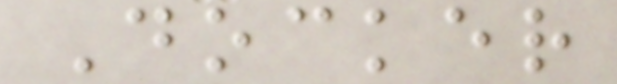Docker
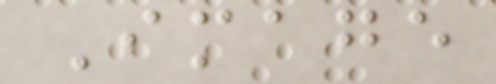Image
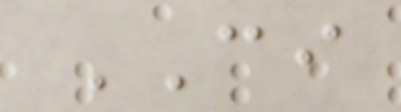CI
